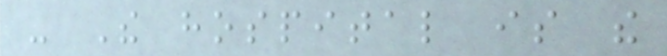- The hospital is the
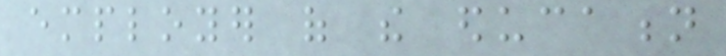employer of the education
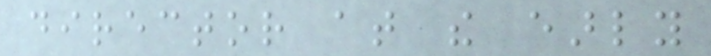director at the early
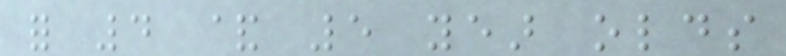for 4 & 5 year olds
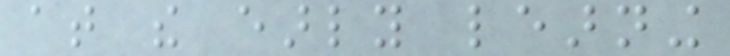at the early learning
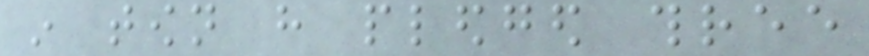in town have pledged three
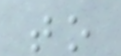to
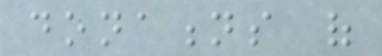donations of
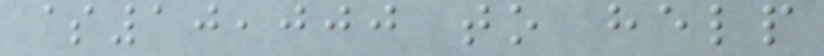$10,000 to help
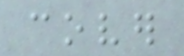cover
